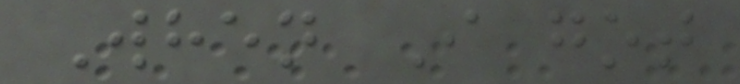When I got
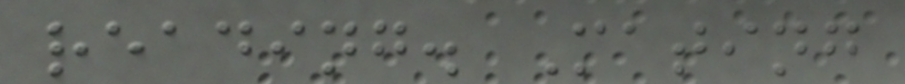reading. Mating
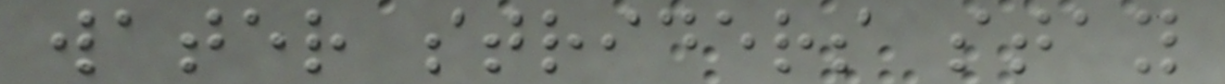water striders stay
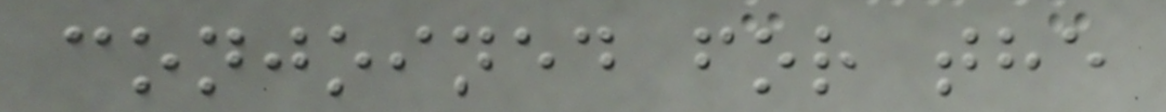conjoined for the
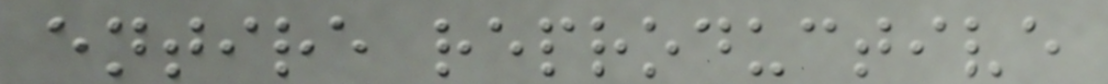entire reproductive
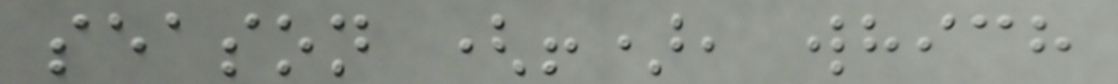season (!), which
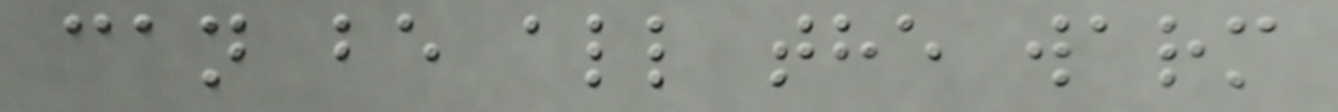can be all the warm
